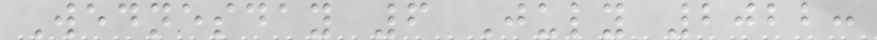Wednesday 6 July 2022:
